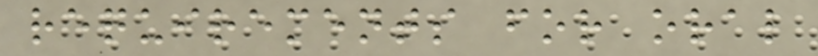requirements for oral
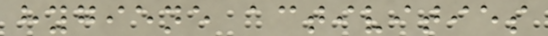hygiene activities
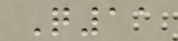Q11
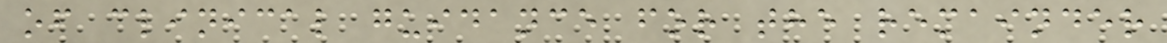of clinical guidance for the remainder
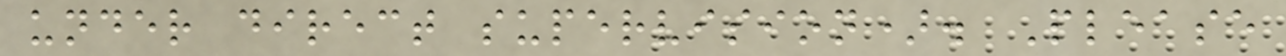under direct supervision). Please
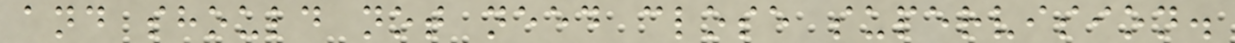and should not need close supervision.
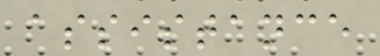assistance
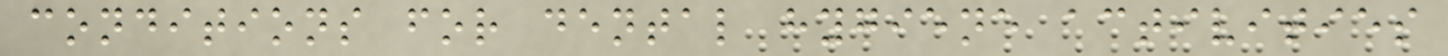conditions for dental hygiene activities
